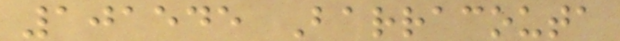101545 Barracouta
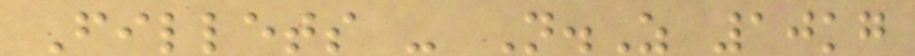Fillets - N.Z 10kg
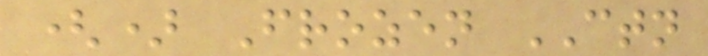() Frozen CTN
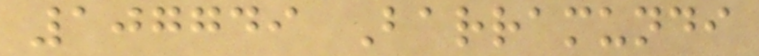107749 Barramundi
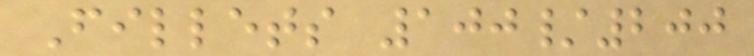Fillets 100/200
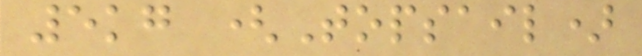5kg (Topsail)
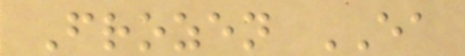Frozen EA
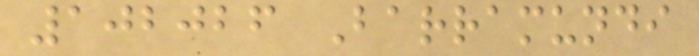102026 Barramundi
